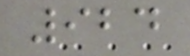924
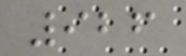926
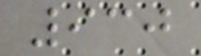930
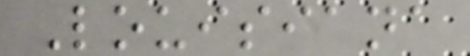Louisiana
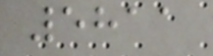5811
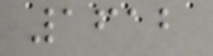1612
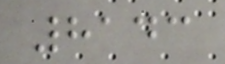8143
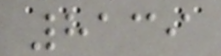8139
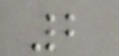2
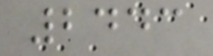2443
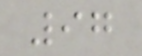97
